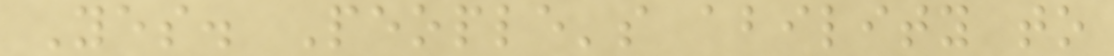Yes. People's ability to
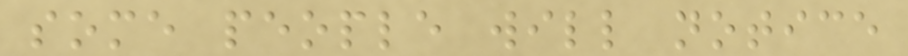some people will notice
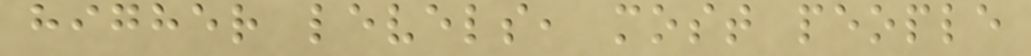higher levels, most people
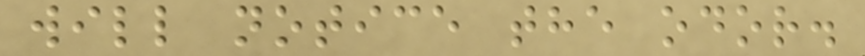will notice the odor.
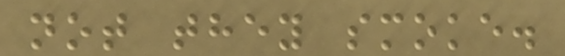not they smoke.
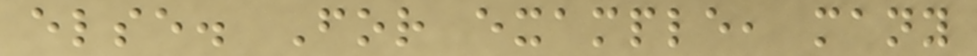else. For example, many
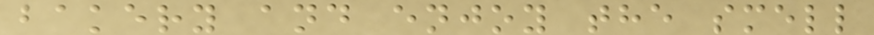bakery and enjoy the smell
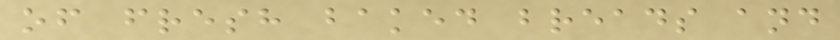of fresh baked breads and
